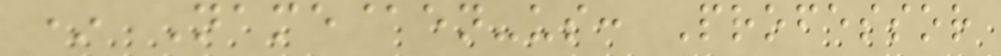* Name@en-us: Professor
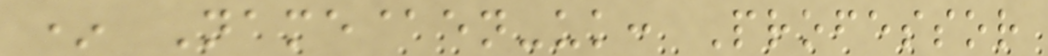* Name@en-uk: Professor
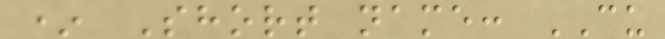* Short name: CU
